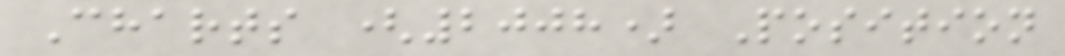Charts (2008) Position
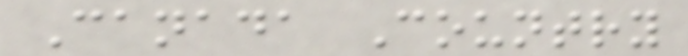Canada Country
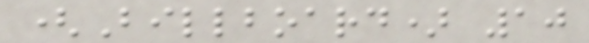(Billboard) 10
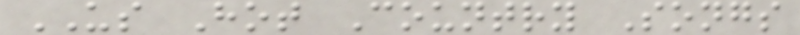US Hot Country Songs
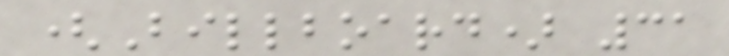(Billboard) 31
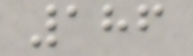186
